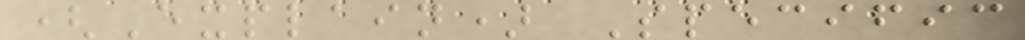(Explain) Specific
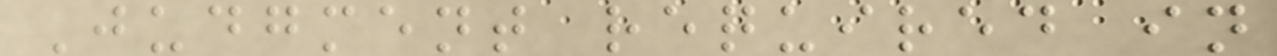Judgment required in
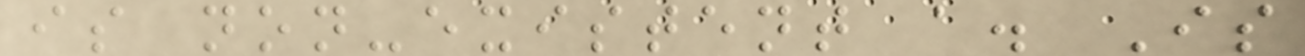is non-existent a. Is
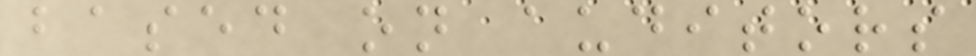based on auditors
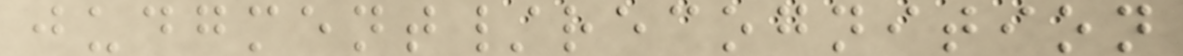judgment/recognition
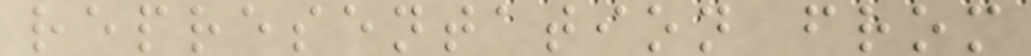representation from
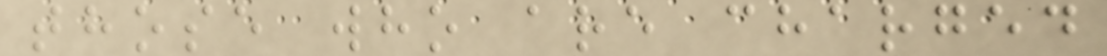those who are charged
